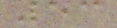53
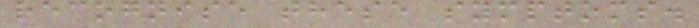recognise these symptoms.
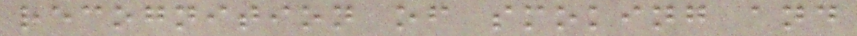recognition of smoking and
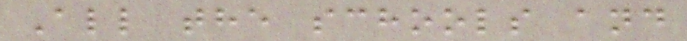All the schools and
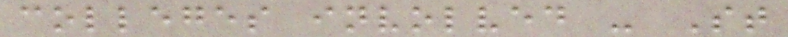colleges involved - St
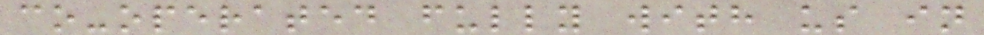co-operated fully with us in
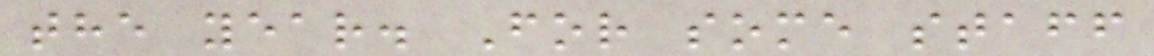the year. For some staff
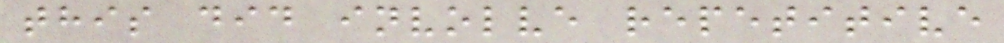this did involve repetitive
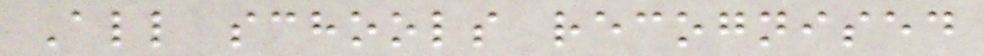All schools recognised
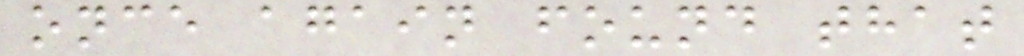once again found that
